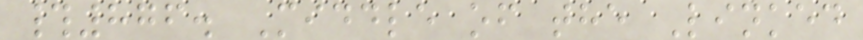#876. Middle of the Linked
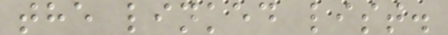the linked list.
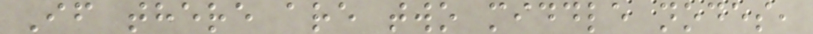If there are two middle nodes,
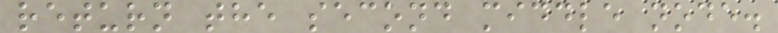return the second middle node.
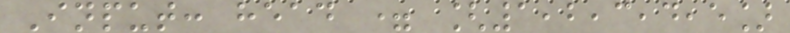Input: head = [1,2,3,4,5]
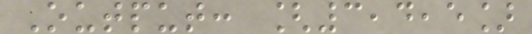Output: [3,4,5]
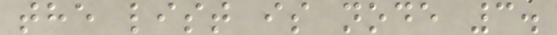the list is node 3.
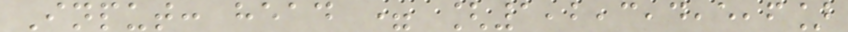Input: head = [1,2,3,4,5,6]
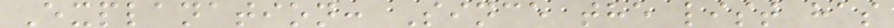Explanation: Since the list has
